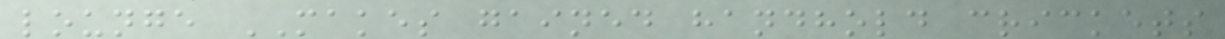lounge MAKES gained handhold crickets
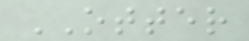OTTER
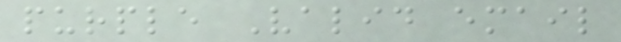purple Valid email
